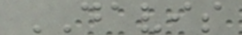DAVIS
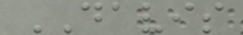DAVIS
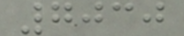7030
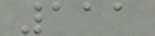111
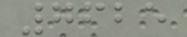7625
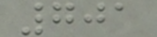701
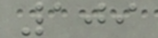109
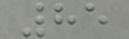85
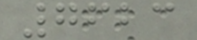7623
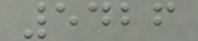5426
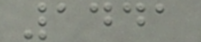1441
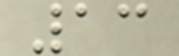13
